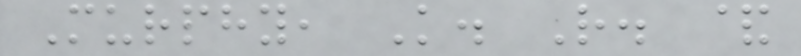Murphy, K. R. &
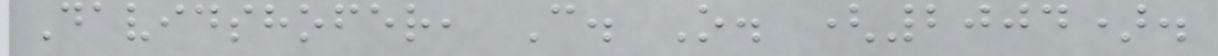Davidshofer, C. O. (2004).
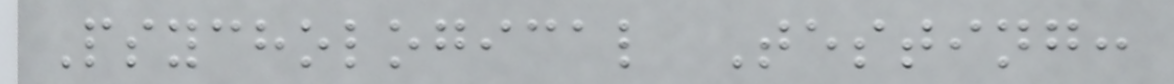Psychological Testing:
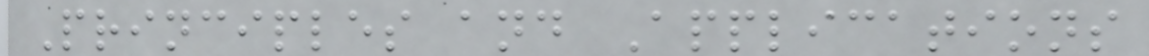Principles and Applications
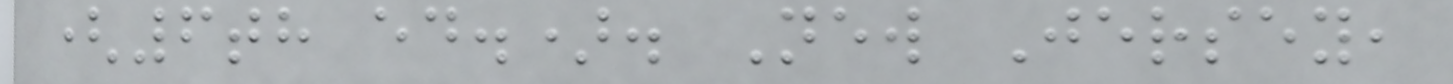(6th ed.). New Jersey,
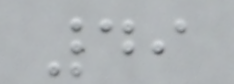49
